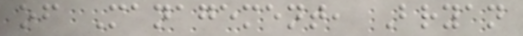of Management, Bryan
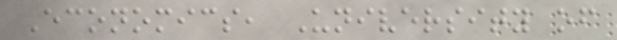Economics, University of
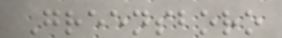Greensboro
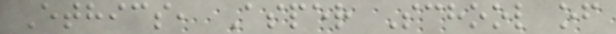Ethics, Asper School of
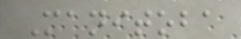Manitoba
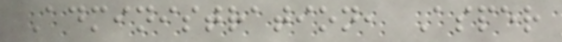Administration, Asper
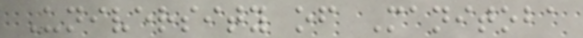University of Manitoba
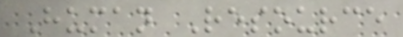Human Resource
